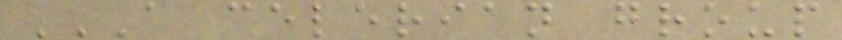A CELERIAN GROUP
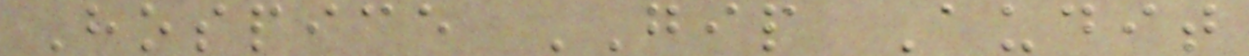Hospice GIP Audit
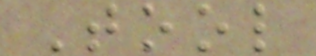Tool
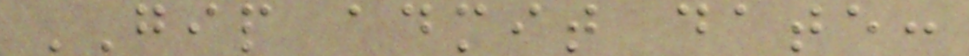GIP admit date:
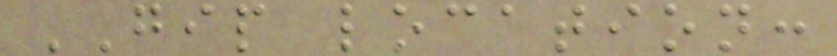GIP location:
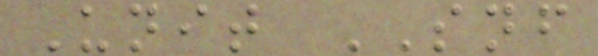Unit SNF
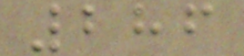286
